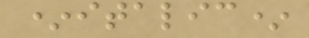*italic*
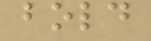bold
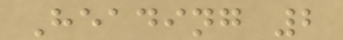Heading 2
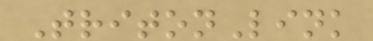TritonLink
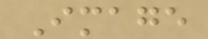Image
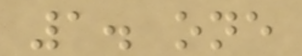1. one
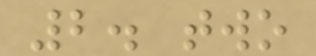2. two
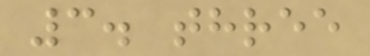3. three
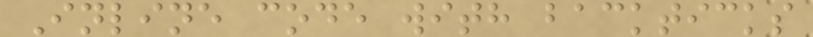Inline code with backticks
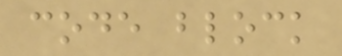code block
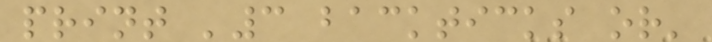print '3 backticks or'
